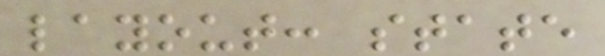layout: state
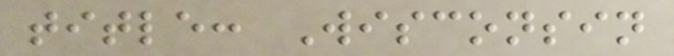title: Wisconsin
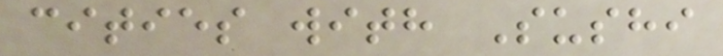cities with Sushi
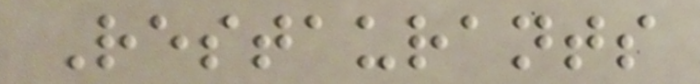Restaurants
